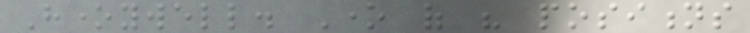Honeywell. One of his positions
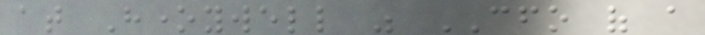at Honeywell was CFO of a
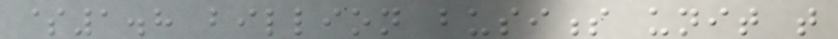$1.8 billion business unit that
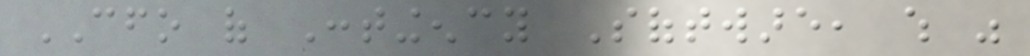CFO of Contingency Software, which was
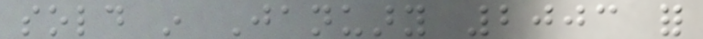sold in January 2003 for
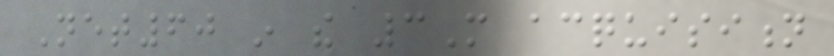Net60 in the 3M acquisition
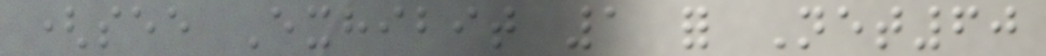(see Exhibit 1 for Net60
